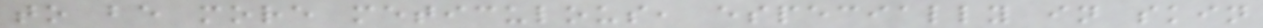to be more meticulous, especially in skin
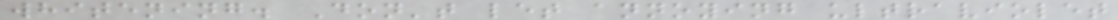whitening. Don't let annoying ultraviolet
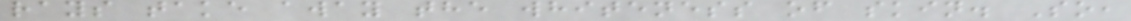rays take away the whiteness of skin. So,
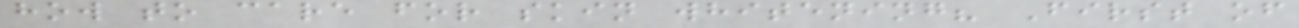how to care for skin whitening? First of
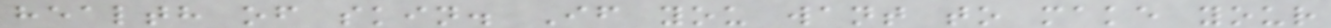health of skin. If you want to make your
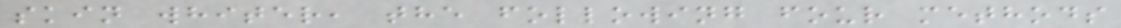skin whiter, the following four methods
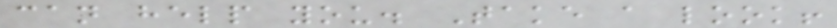can help you. Take a look!
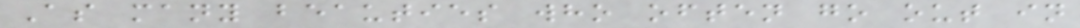As many beauties who often go out in
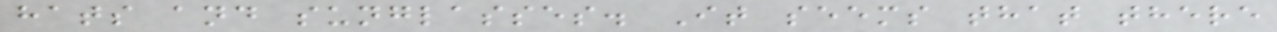hats and sunglasses. It seems that there
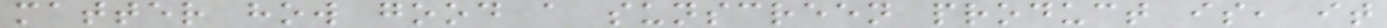matter how good a sunscreen product is, it
